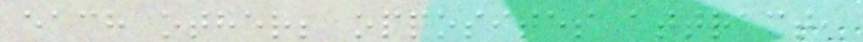each other; opposites attract,
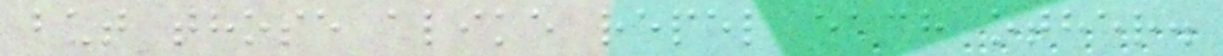but those alike repel each other.
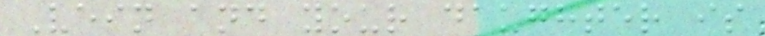Vein and your daughter is
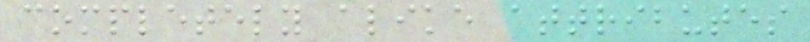completely alike attributes
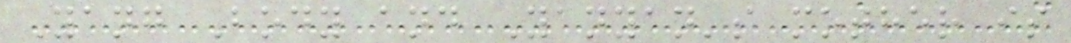Yang Body and Yanyan's mother is
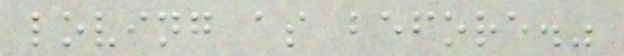loving as before."
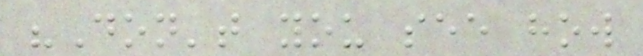"Don't you see how
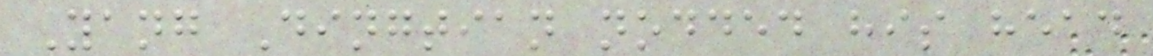Yang Dingtian nodded his head
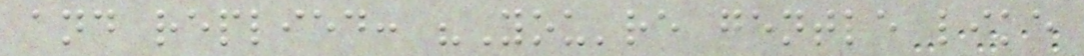and replied: "You're gentle like
